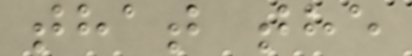that the
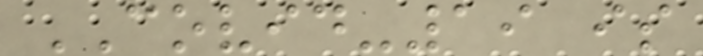COVID-19 is
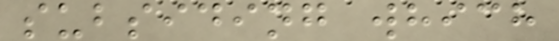subsiding which
